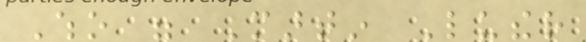Who were Martin Luther
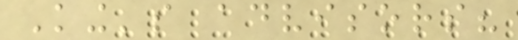King's advisors?
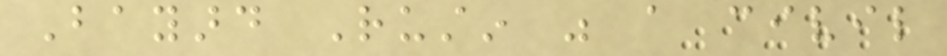Bayard Rustin was a civil
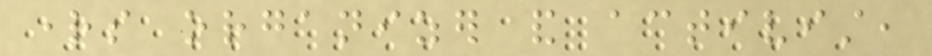rights organizer and activist,
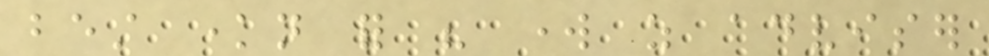best known for his work as adviser
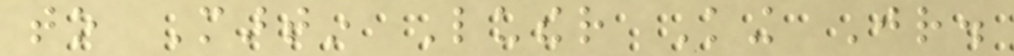to Martin Luther King Jr.
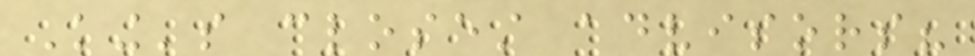King's closest advisors?
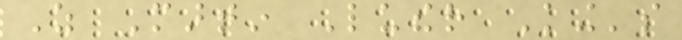As Martin Luther King's
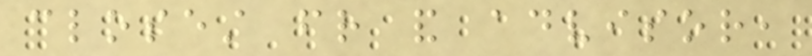closest friend and advisor,
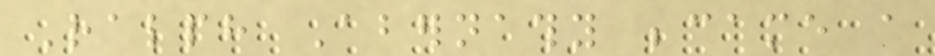Ralph Abernathy became a
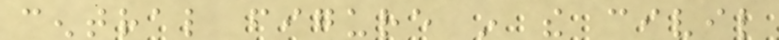central figure in the civil
